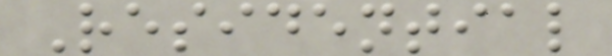Residential
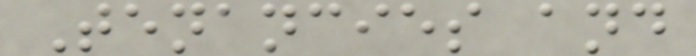Tenancies and
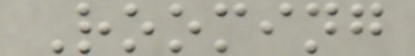Rooming
